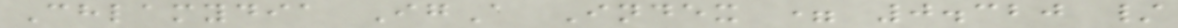Chlamydia IgA Index = 0.320 /
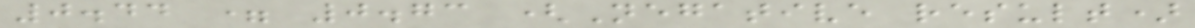0.44 = 0.73 (Negative result)
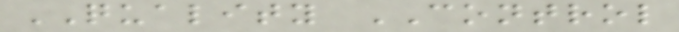QUALITY CONTROL
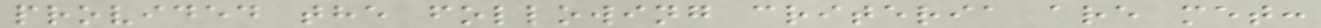provided the following criteria are met:
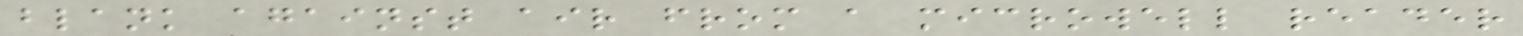blank against air from a microwell reader
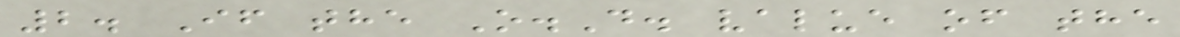2. If the O.D. value of the
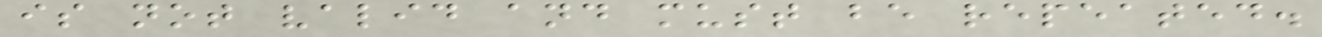is not valid and must be repeated.
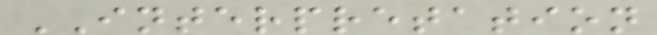INTERPRETATION
